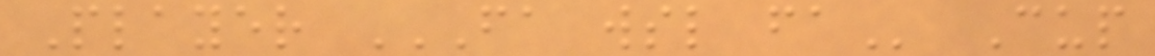Player FA WSL FA Cup
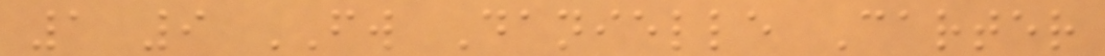1 9 FW Danielle Carter
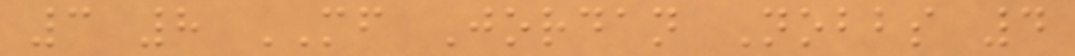3 8 MF Jordan Nobbs 4
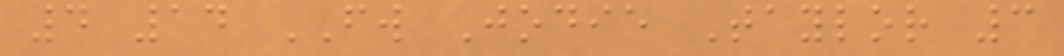4 14 FW Jodie Taylor 3
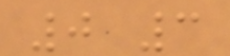0 3
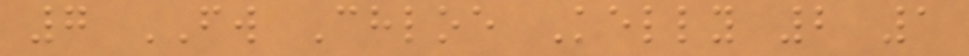7 FW Chloe Kelly 2 1
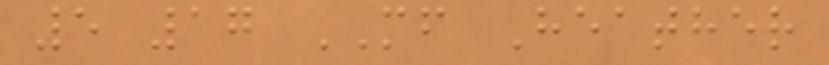5 17 MF Heather
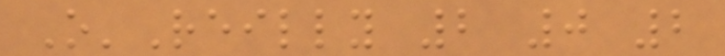O'Reilly 2 0 2
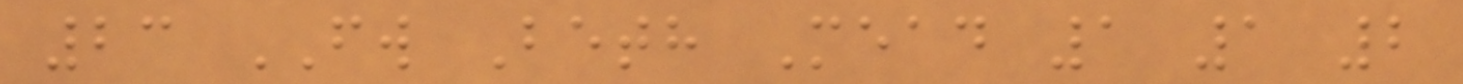23 FW Beth Mead 1 1 2
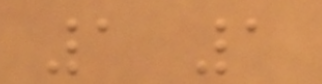1 1
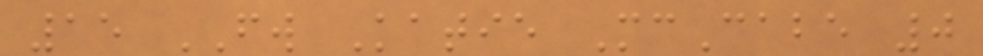15 FW Katie McCabe 0
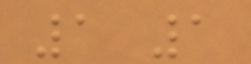1 1
